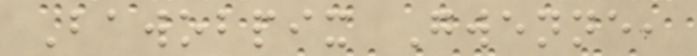Bawobpix Gwenne,
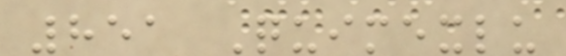851 Quimexlu
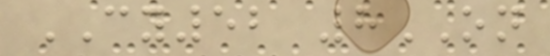CY52 8ON
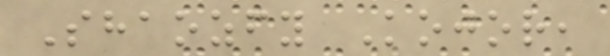Shaozfy Kojor,
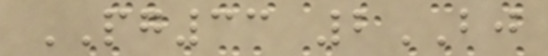PG33 2BJ
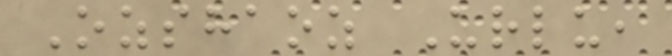Ozshaoz Urlu,
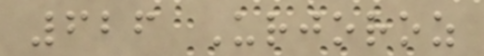626 Urjoroz
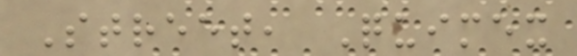Street, Quimex
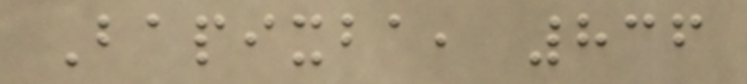Bapixba, 836
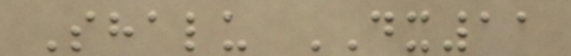Shalu DX11
